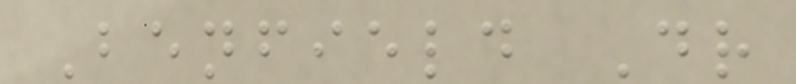Benfield Dr
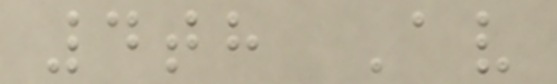4th Av
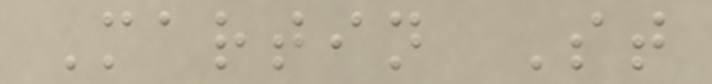Martin St
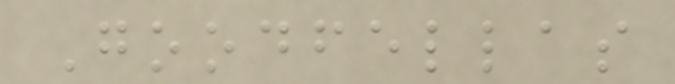Goodfellas
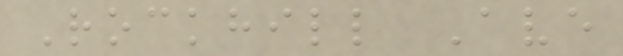Rockhill Ave
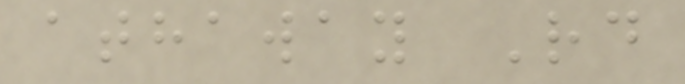athaway Rd
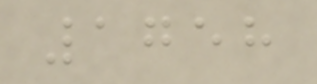1758
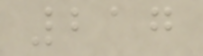217
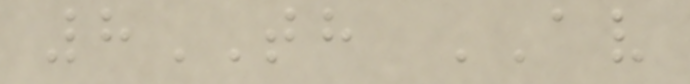8TH AV
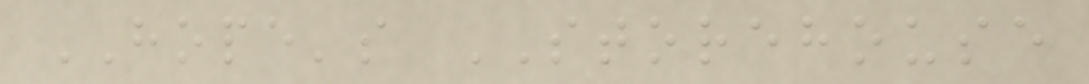HOPE's STOREHOUSE
